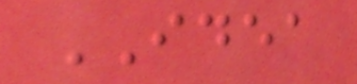IDEA
